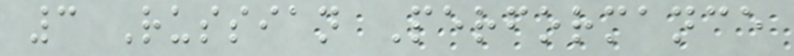3 Russian Performance
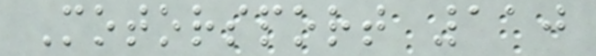Motorsport 110
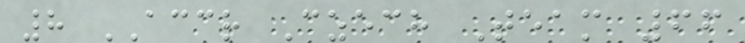8 ACCR Czech Team 66
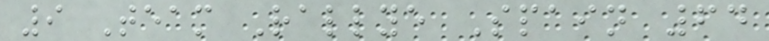9 Team Rallye Spain 64
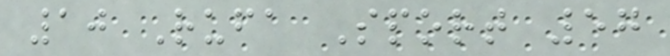10 Rufa Sport 57
